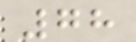78
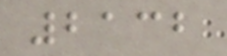2132
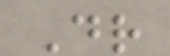Dr
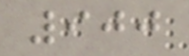900
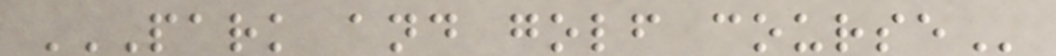PARK AND GOLF COURSE
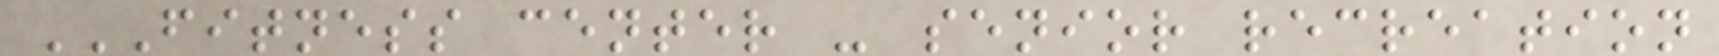FITNESS CENTER - SENIOR RECREATION
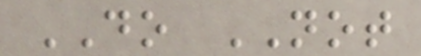DO NOT
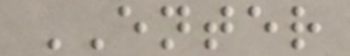ENTER
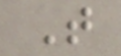T
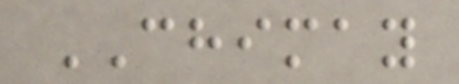CHIMAY
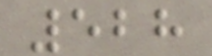528
